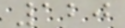120
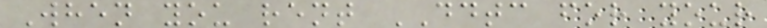When you rent DDTC for your
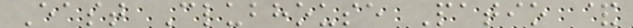East Clubhouse Patio &
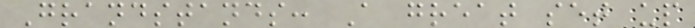Grandstands: A great set up
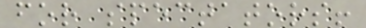for spectators!
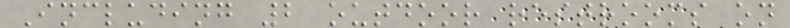Including 2 outdoor restrooms on
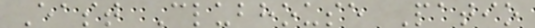East Clubhouse Patio
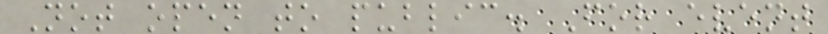Not open to public. For event
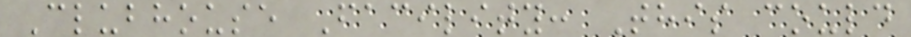Clubhouse Facility: This could
